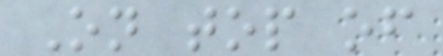On top of
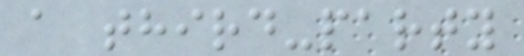a third-party
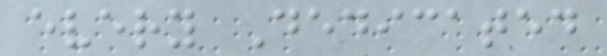every Dedicated
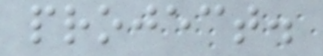project.
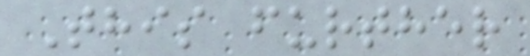This further
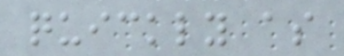quickly as
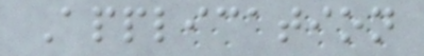Application
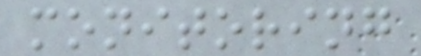monitoring
